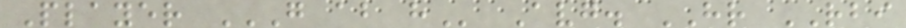Player G AB H Avg. HR RBI
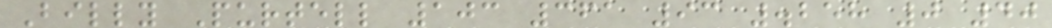Billy Purtell 103 361 93 .258 0 40
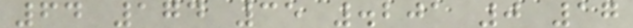64 174 35 .201 0 17
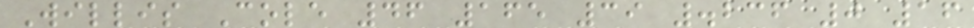Willis Cole 46 165 39 .236 0 16
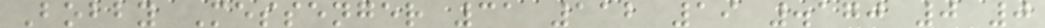Bobby Messenger 31 112 19 .170 0 0
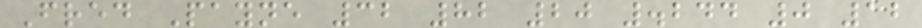Fred Payne 32 82 20 .244 0 12
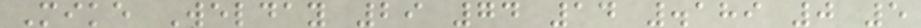Mike Welday 29 74 14 .189 0 5
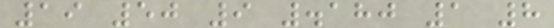19 50 9 .180 1 8
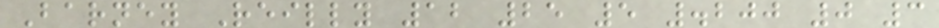Barney Reilly 12 25 5 .200 0 3
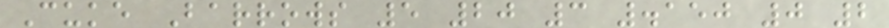Cuke Barrows 5 20 3 .150 0 2
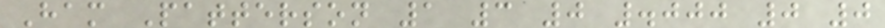Ham Patterson 1 3 0 .000 0 0
